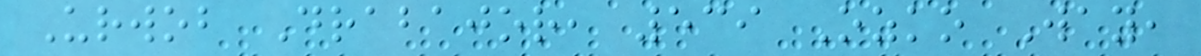Urwob Drabajor, 539 Ozko Way,
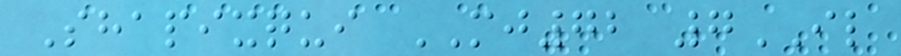Shapixqui MJ72 7IL
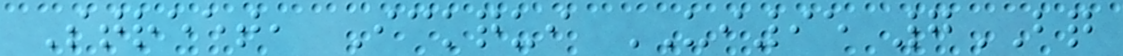Street, Ickqui UI95 7BQ
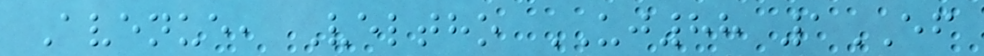Avenue, Veltho UJ88 1EF
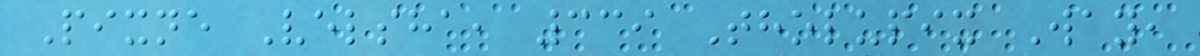Pixne Velsha, 339 Tholupix Way,
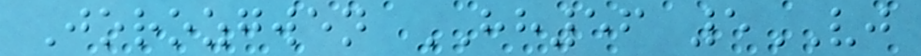Jorozgwen HH56 5VJ
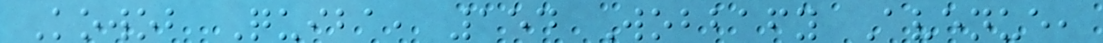Kowob Quiba, 154 Wobbafy Avenue,
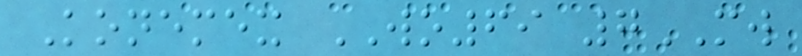Konemex WO69 7MW
